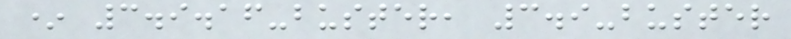* 3.9.16-buster, 3.9-buster
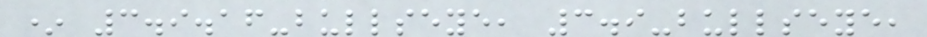* 3.9.16-bullseye, 3.9-bullseye,
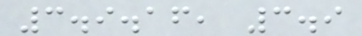3.9.16, 3.9
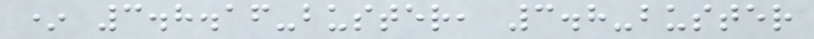* 3.8.16-buster, 3.8-buster
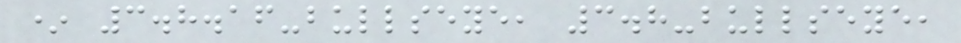* 3.8.16-bullseye, 3.8-bullseye,
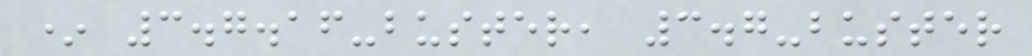* 3.7.16-buster, 3.7-buster
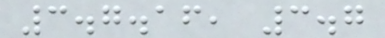3.7.16, 3.7
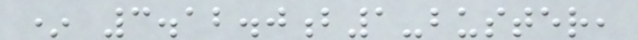* 3.12.0b1-buster,
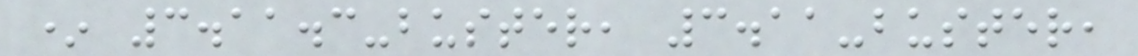* 3.11.3-buster, 3.11-buster,
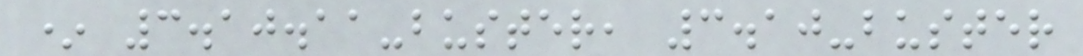* 3.10.11-buster, 3.10-buster
